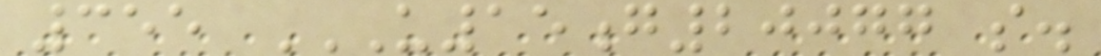355 U15G20077 S.
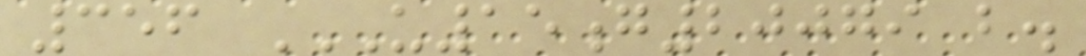356 U15G20079 B.
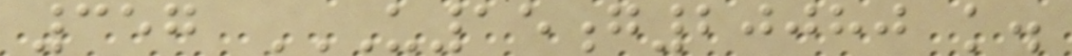357 U15G20080 K.
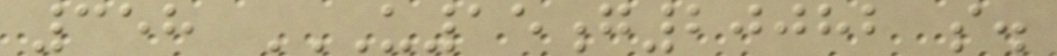358 U15G20082 S.
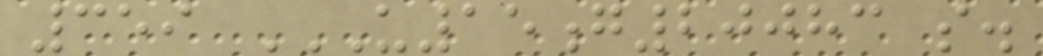359 U15G20083 S.
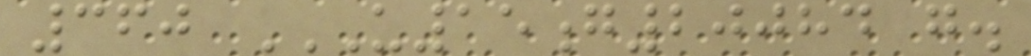360 U15G20084 G.
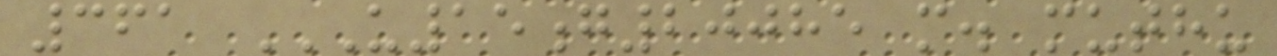361 U15G20085 M. MUTHU
